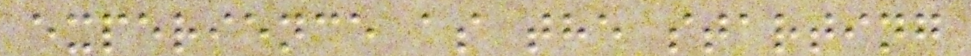experience as the starting
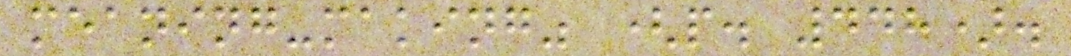meaning-making" (p. 448).
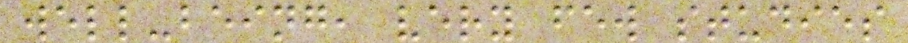well-being, very few studies
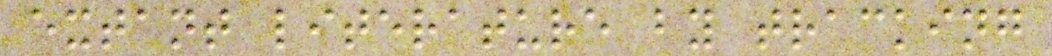extant literature by tracking
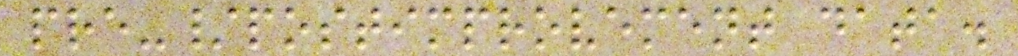pre-/postimprovement data.
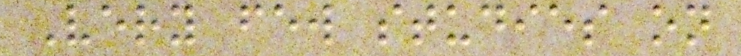Very few studies on
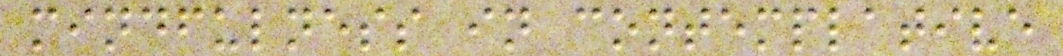mindfulness in contemplative
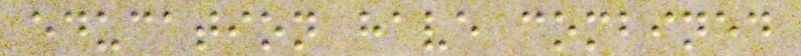education have combined
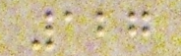127
